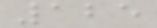125
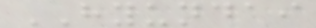HYUNDAI
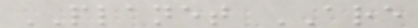PLANET ARE
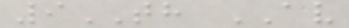9TH AV
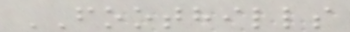FOOTHILLS
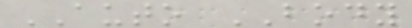AUTO BODY
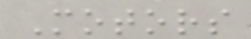Motors
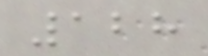128
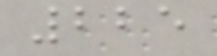225
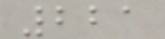221
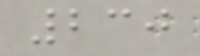230
